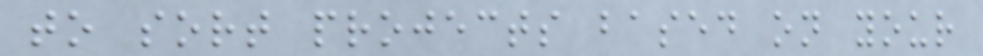to sort projects based on your
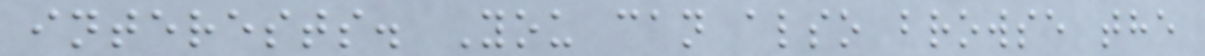interests. You can also browse the
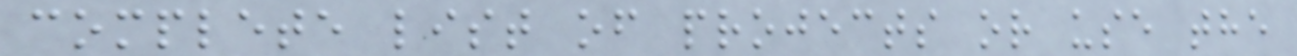complete list of projects or use the
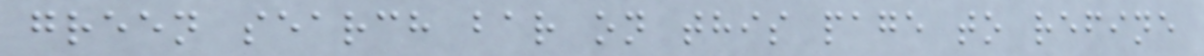green search bar on this page to refine
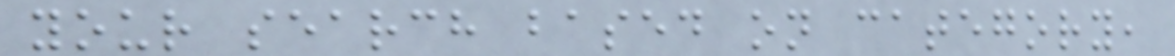your search based on category,
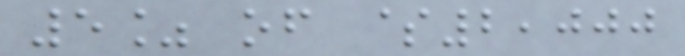5% of $2,000
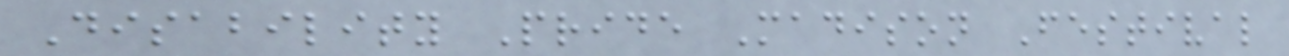Disability Pride Madison Festival
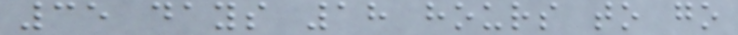35 days 18 hours to go
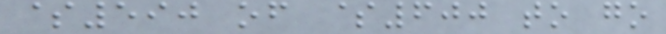$590 of $600 to go
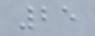25
